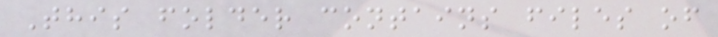This folder contains files of
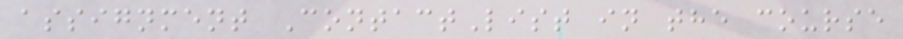assignment ContactList in the course
